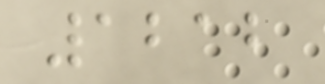1212
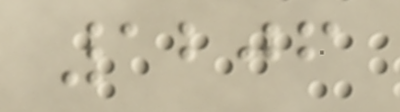1206
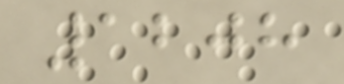1208
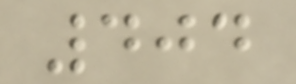404
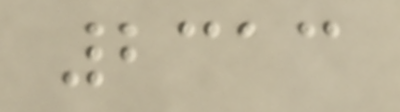2313
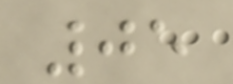05
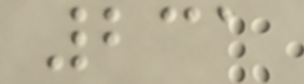231
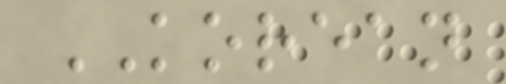KOREAN
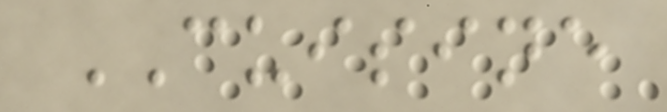CUISINE
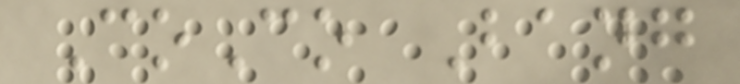CoCo Bang
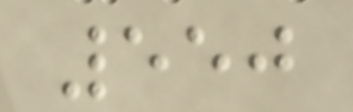550
